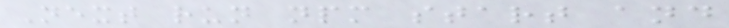Next run npm start and
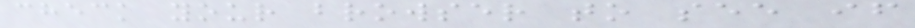check your browser to see if
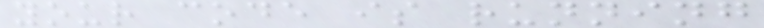your code is running
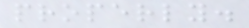properly.
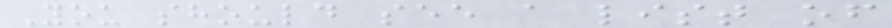You should see a list of
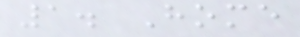1. Home
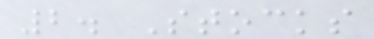2. Stocks
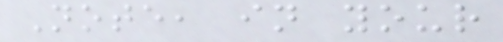Note, in your
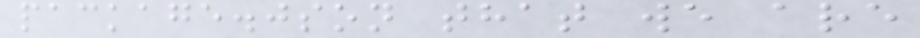package.json that we are
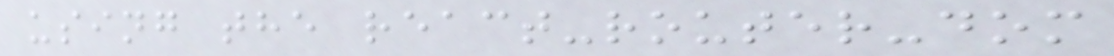using the react-router-dom
